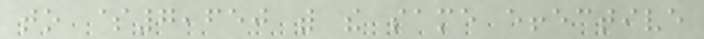to $7,650 with the same effective
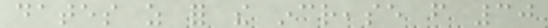dates as for the increase from 30
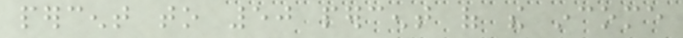percent to 50 percent of the income
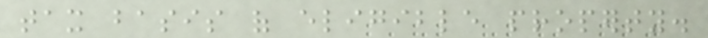tax basis of eligible property.
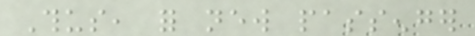Thus, for new passenger
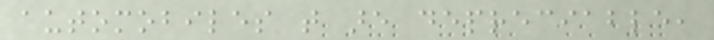automobiles that are depreciable,
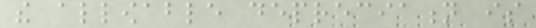the allowable depreciation is
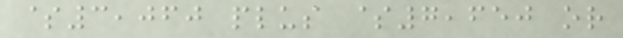$3,060 plus $7,650 or
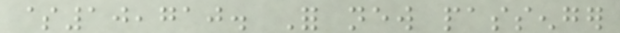$10,710. For new passenger
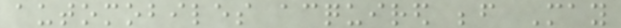automobiles acquired before May
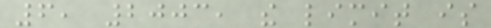6, 2003, the limit is
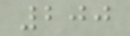200
